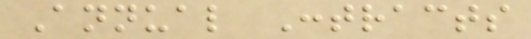Annual Contracts
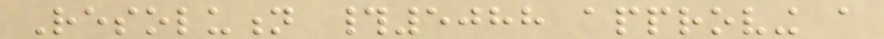Resolution #5088 approving a
